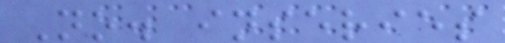No. inseries
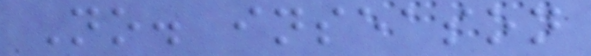No. inseason
